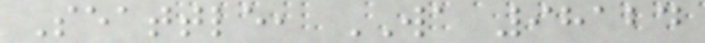Seattle, WA 98124
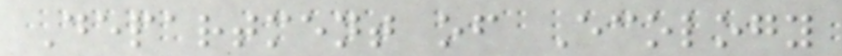Department of Ecology
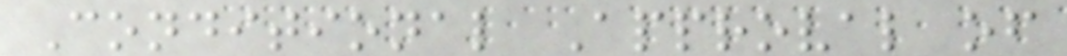Conditional Approval of
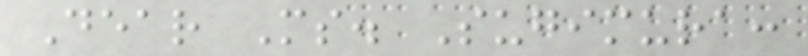Dear Ms. Sugimura:
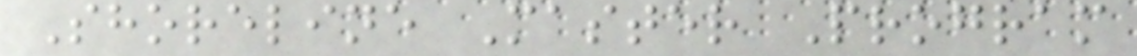Shoreline Master Program
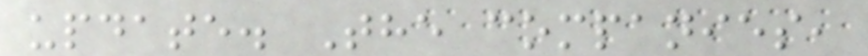update. The companies,
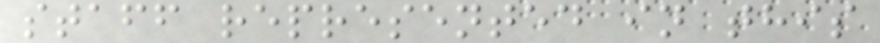staff represented in this
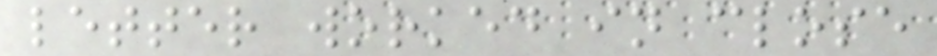letter worked in close
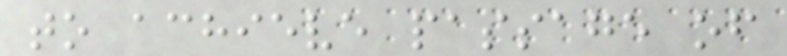to achieve passage of
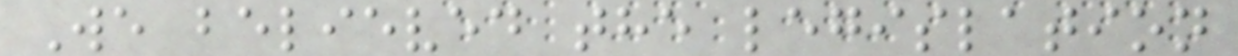We believed the legislation
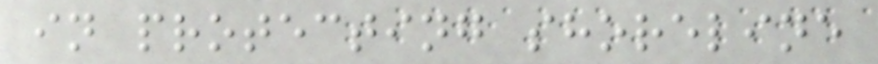in protecting shoreline
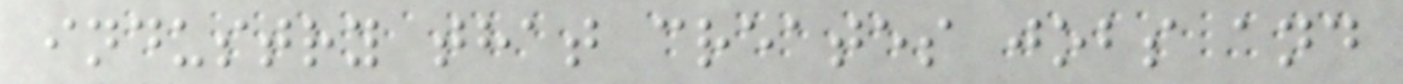industry that creates jobs and
